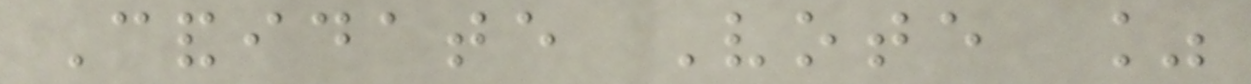Candidate Vote %
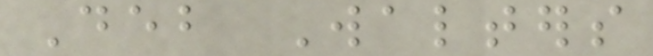Deb Walters
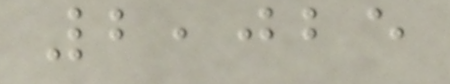2,025
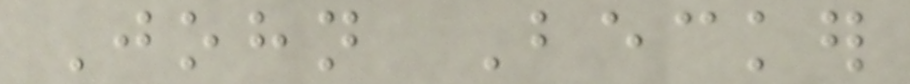John Becker
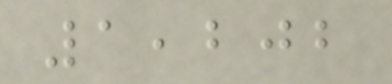1,202
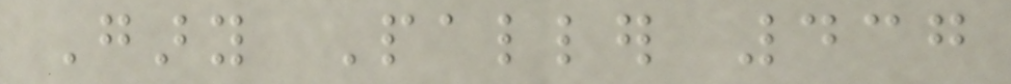Gary Paller 437
